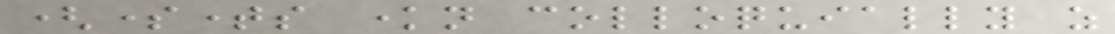(sometimes known colloquially as
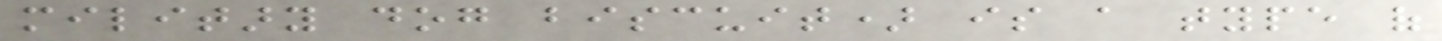military dog biscuit) is a type of
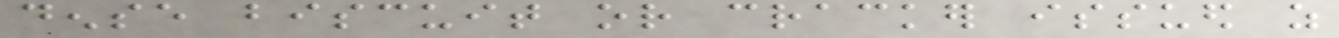dense biscuit or cracker issued as
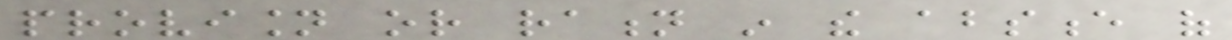provision or ration in the absence of
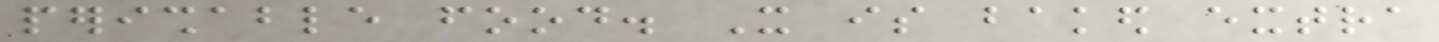perishable food. It is baked extra
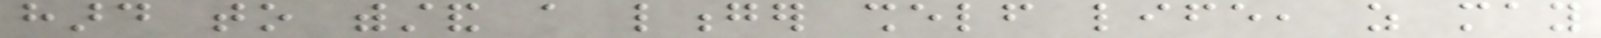hard to withstand a longer shelf life, as may
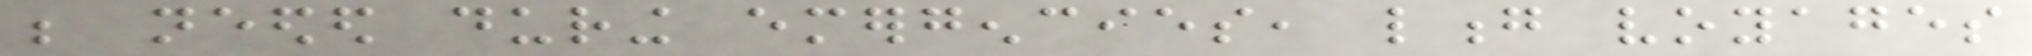be needed during emergencies, long voyages
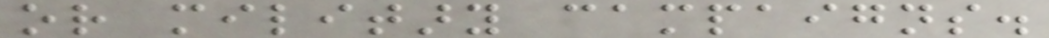or military campaigns.
